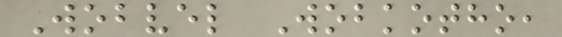Wobvel Wobkotho,
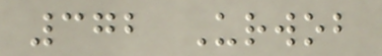372 Urwob
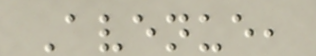Avenue,
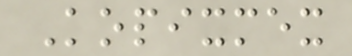Kopixmex
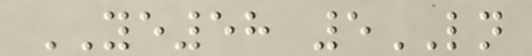YE58 5LN
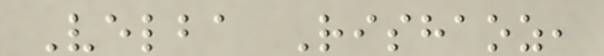Velba Rishaoz,
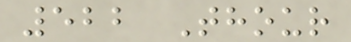522 Thour
